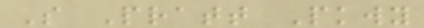S Pratt Pkwy
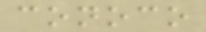conoco
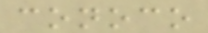conoco
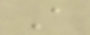A
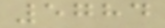5784
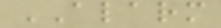ALARM
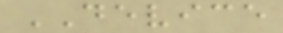DEVICE
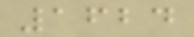1624
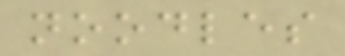noodles
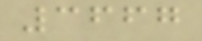3667
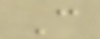C
